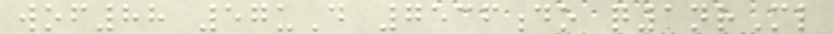wof88 57uD 7536do q1nrMl
